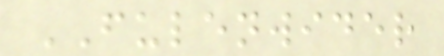FULENWIDER
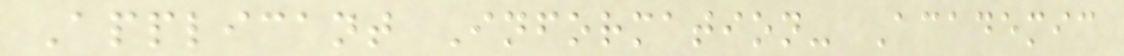Applicant Information- Academic
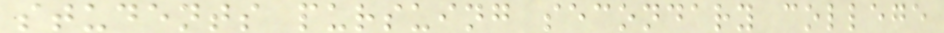students pursuing secondary college
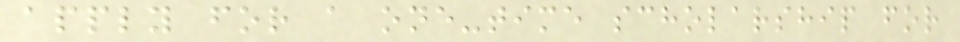apply for a one-time scholarship for
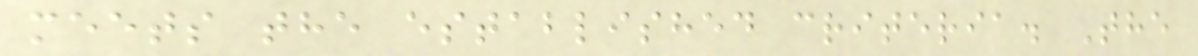meets the established criteria. The
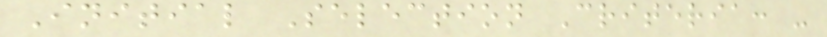Initial Selection Criteria: -
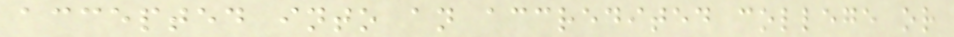accepted into an accredited college or
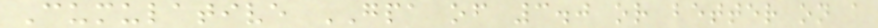Cumulative GPA of 3.0 or better on a
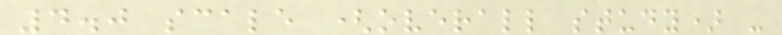4.0 scale (overall study) -
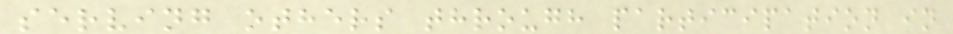serving others through participation in
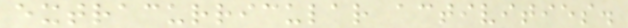extracurricular activities.
